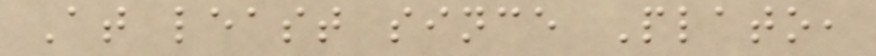At least since Plato,
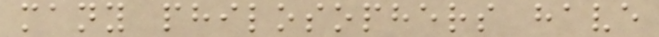many philosophers have
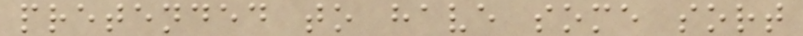pretended to have some sort
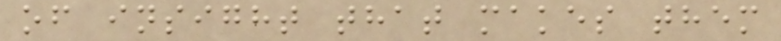of insight that makes them
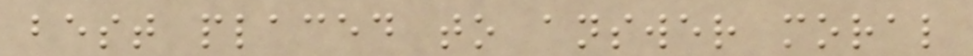best placed to answer moral
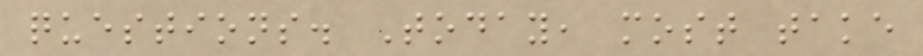questions. Today, most take
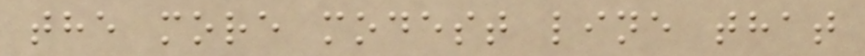the more modest line that
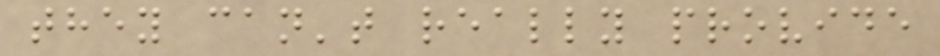they can't really provide
